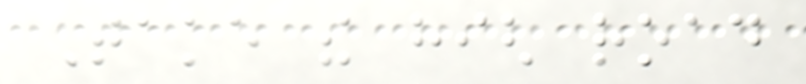Take the high road
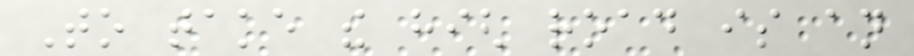To take the high road is an
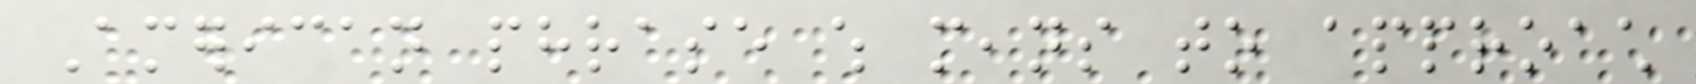American phrase which means to approach
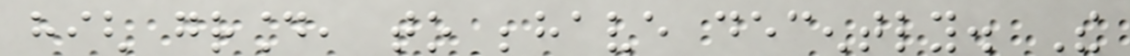high ground, to behave decently. The
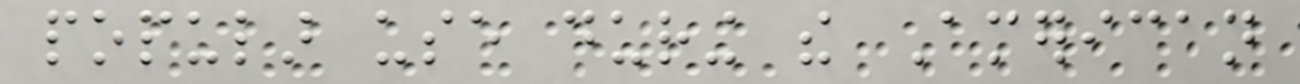popular use during the American
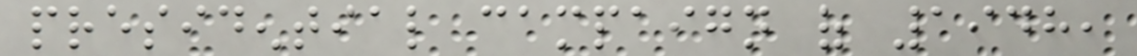presidential campaign of 1948,
